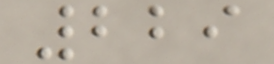229
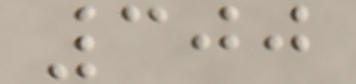300
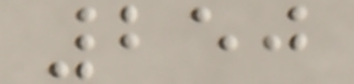250
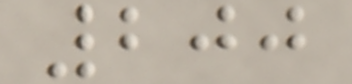200
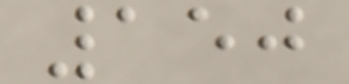150
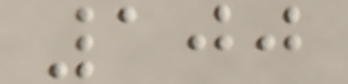100
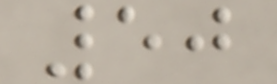50
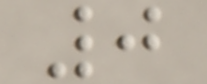0
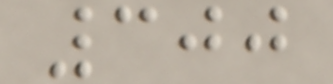300
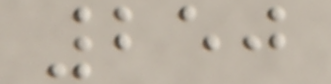250
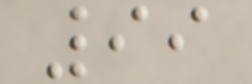99
